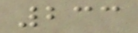233
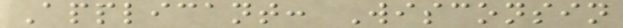Applicant: Wisconsin
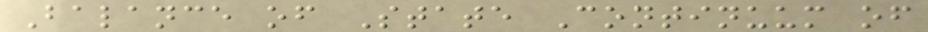Balance of State Continuum of
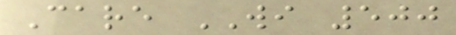Care WI 500
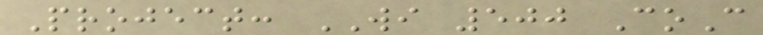Project: WI 500 CoC
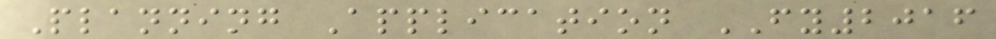Planning Application FY2016
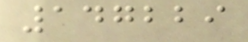147229
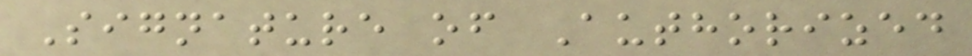Signature of Authorized
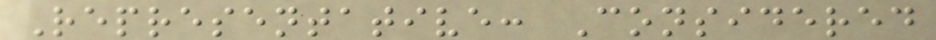Representative: Considered
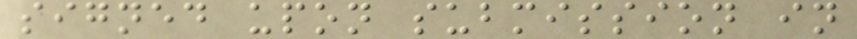signed upon submission in
